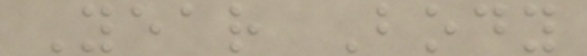Year Body
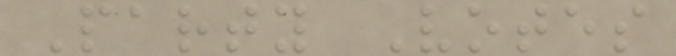Party Votes
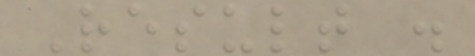Result .
